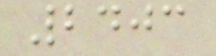2403
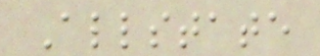Allstate
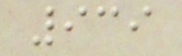939
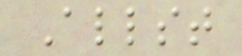Allst
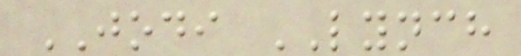JODI LYNCH
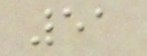51
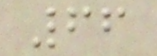66
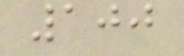100
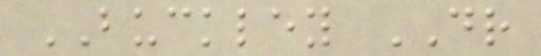BUCKLEY DR
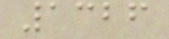1326
